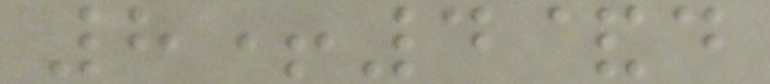8+4&d
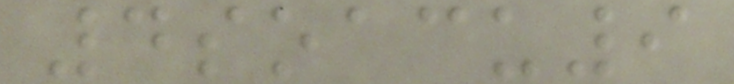4soacu9
